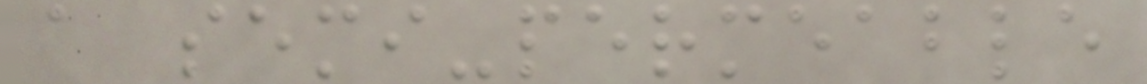a semi-permeable
